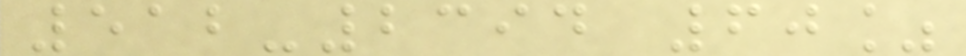512-2394 60%
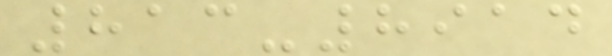813-8914
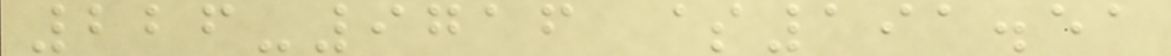226-9716 $191.51
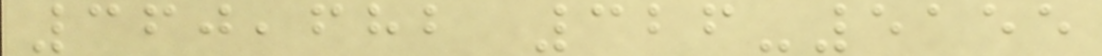360,682 326-5155
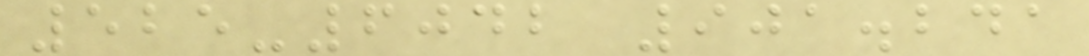525-6042 901.241
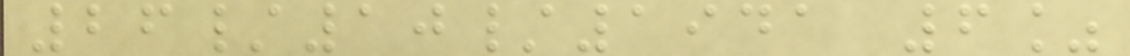26/10/1941 6%
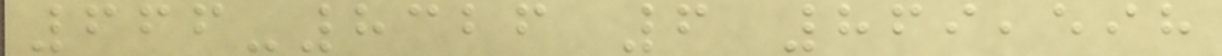666-8326 6 869,598
